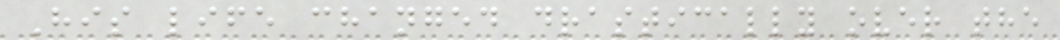His life changed drastically over the
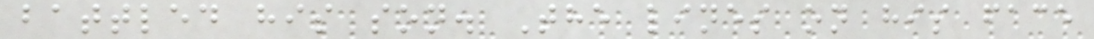battled his son. The lines on his face
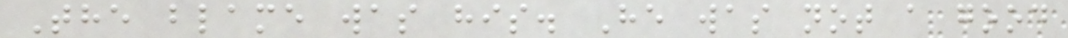The blame was his. He was not a good
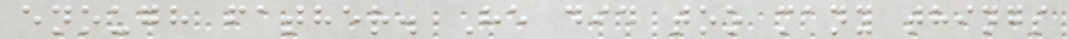enough father. He did too many things
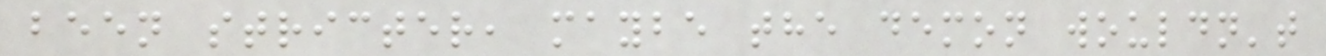been stricter, maybe the demon wouldn't
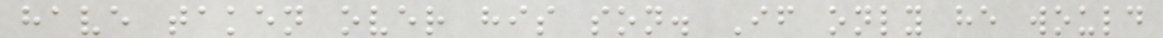have taken over his son. If only he would
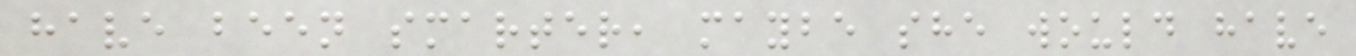have been smarter, maybe she would have
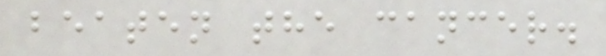beaten the cancer.
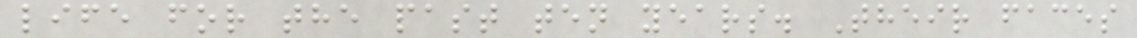life for the past ten years. Their faces
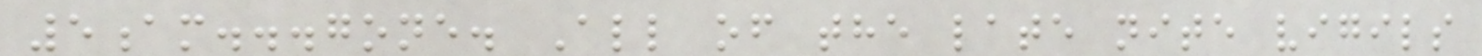5am...gone. All of the late nite vigils
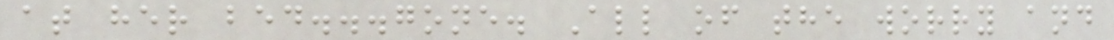at her bed...gone. All of the worry and
